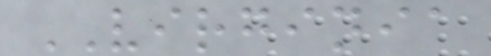VIRGINIA
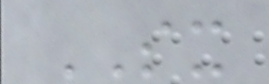SX
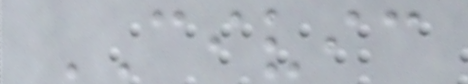CIVIC
